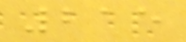215
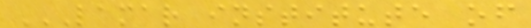LAMAR INSTITUTE OF
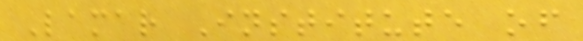Lamar Institute of
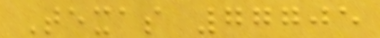Texas 77705
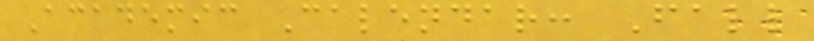Academic Calendar: Fall
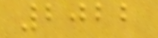2022
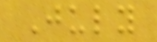July
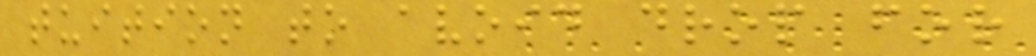tuition to avoid drop for
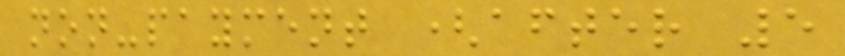non-payment (after 5
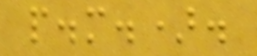p.m.).
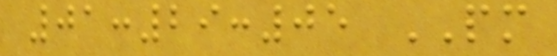01:29:05 PM
